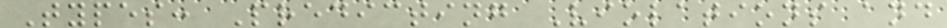Types: Predicting Violations and
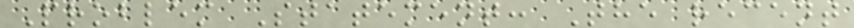Problem Statement: The recent
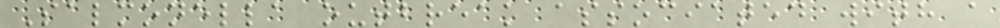Salmonella outbreak associated with a
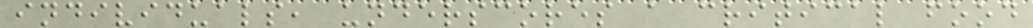individuals, underscores a critical food
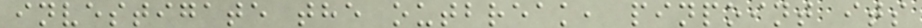investigate the outbreak, pinpoint its
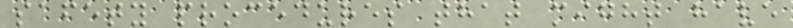safety procedures that might have
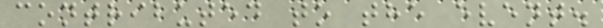contributed to the event.
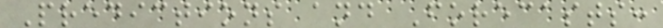Predictions and Forecasts:
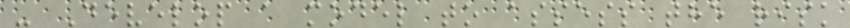- Develop a model to assess the risk
